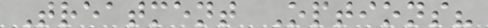Treatment Options?
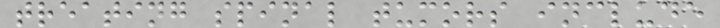treating spinal tumors include
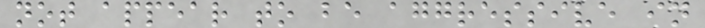not appear to be aggressive in
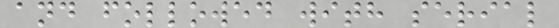and followed with serial
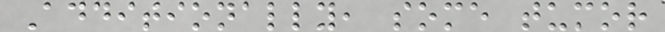Additionally, some tumor
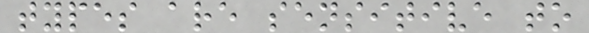types are sensitive to
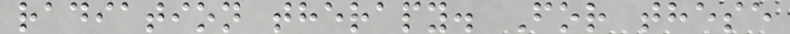radiation therapy. For these
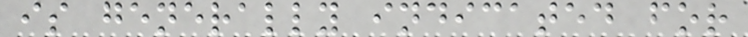is generally indicated for
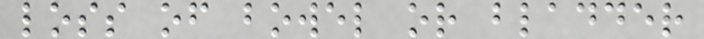loss of bowel or bladder
